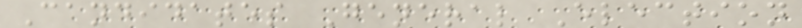Candidates General Election
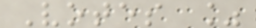Votes %
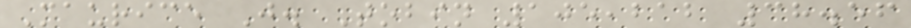Maurice J. Tobin 105,212 38.56
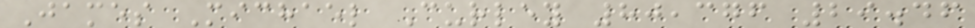James Michael Curley 80,376 29.46
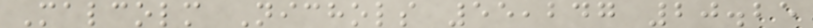Malcolm Nichols 55,247 20.25
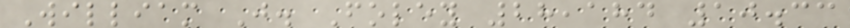William J. Foley 28,184 10.33
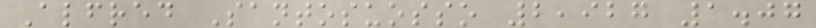Alfred Santosuosso 2,927 1.07
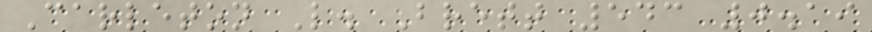Carleton L. Brett 543 0.19
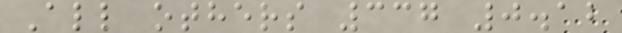All others 337 0.12
